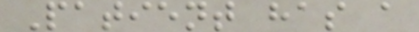Patient has a
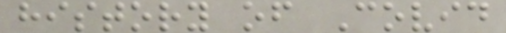history of Covid
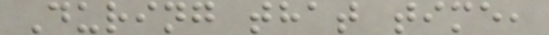During that time,
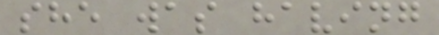she was having
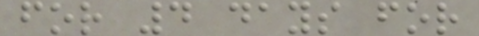for 4 days for
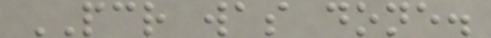PCR was done.
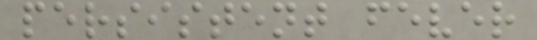persistent fever
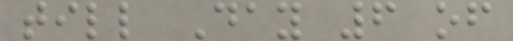till Day 6 of
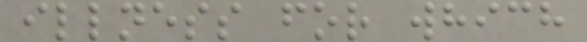illness for which
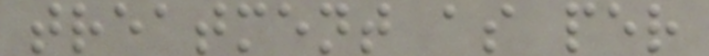treatment as per
